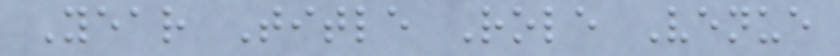Year Title Role Venue
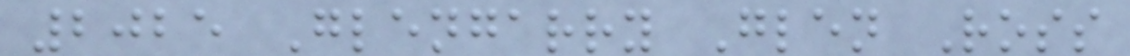2025 Glengarry Glen Ross
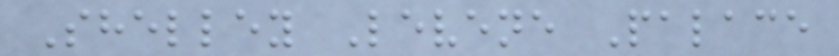Shelley Levene Palace
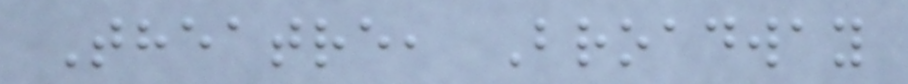Theatre, Broadway
